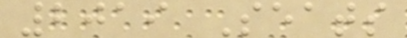2019 Seats
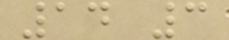14 3
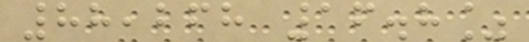88,268 16.8%
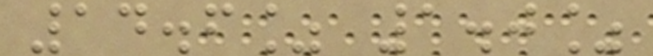14.6% 1.0%
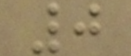0
